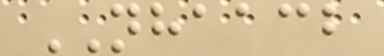NHAACB
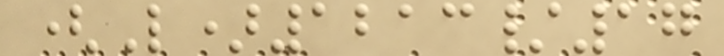(L)1213/17
